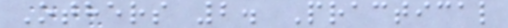Others 2. Practical
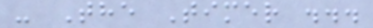- The Timer ...
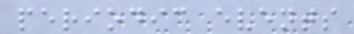periodic events
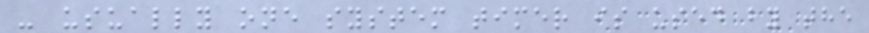- usually one system timer is used by the
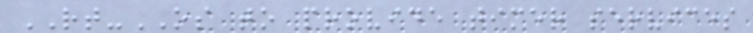RT-OS to provide timer services
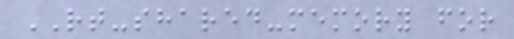RT-shared-memory for
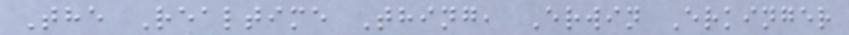The Realtime Thing, Erwin Erkinger
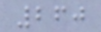260
